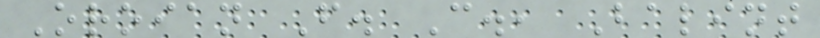Oroian F. C., Balint
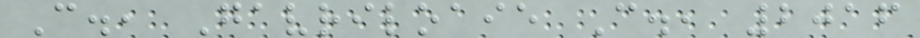C., Gavriloaie C., 2016
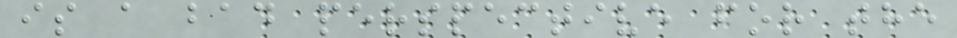is a bad perspective for the
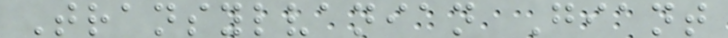Transylvanian Giant
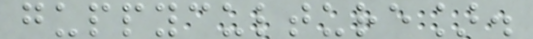guppyculture].
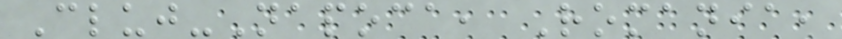Cluj-Napoca, Romania,
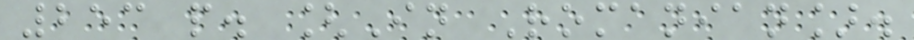253 p. [In Romanian].
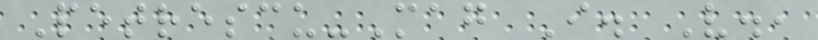Petrescu-Mag I. V.,
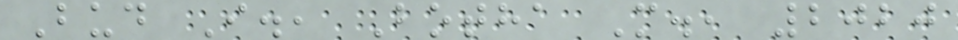Bud I., Botha M., 2020
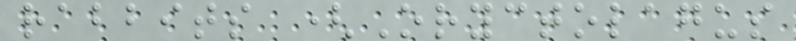rabbits (Oryctolagus
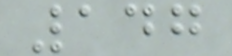147
